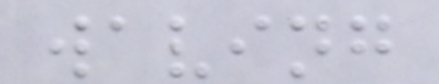waving
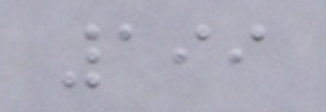199
